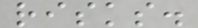risks.
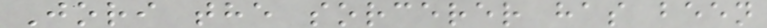Jori the sorcerer has been
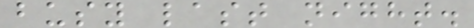busy last night.
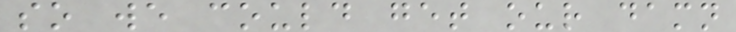so we could get our damn
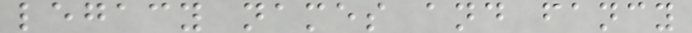legacy names and fancy
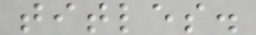titles.
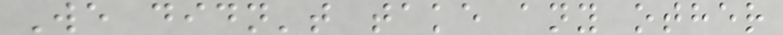We didn't take any other
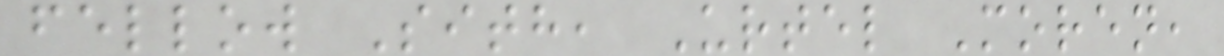fellow Sith, Urtel Moren,
